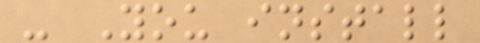- You install
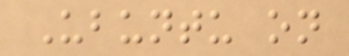Ubuntu on
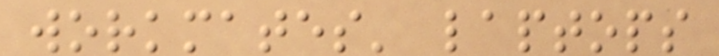workmates' laptops
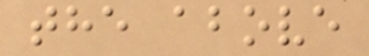the above
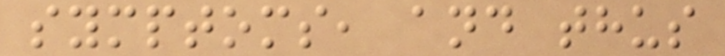symptoms, and thus
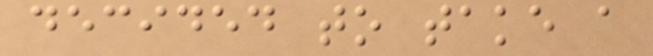decided to take a
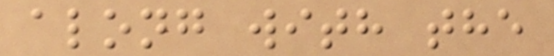along with the
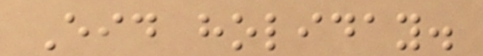Eid holiday.
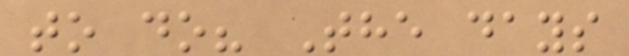to do? The days
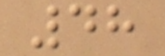48
